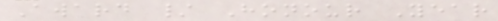Award / Honour Year
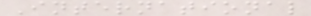International
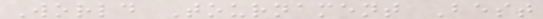World Tournament Best
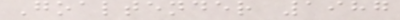Goaltender 1987
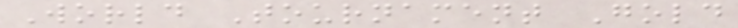World Tournament Gold
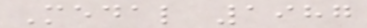Medal 1987
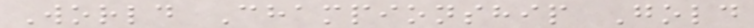World Championship Gold
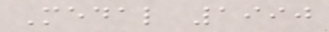Medal 1990
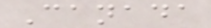Canada
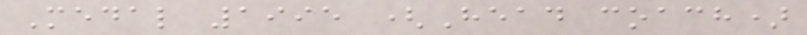Medal 1995 (Head coach)
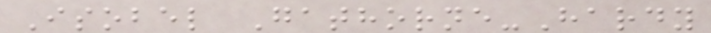Isobel Gathorne-Hardy
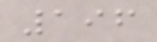196
